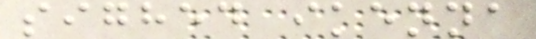sighed ikenna
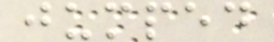jumped
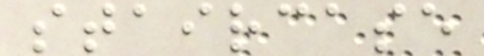staircase
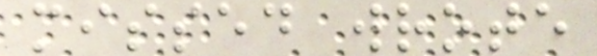missed wrote
